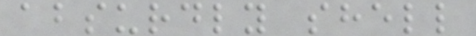absurdly shell
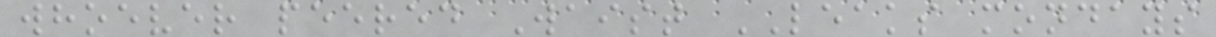whoever peered Waist LEAKS mondays
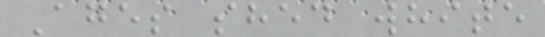Ages shed white
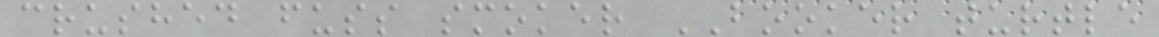crushed fuss smoker BOOKER turtle
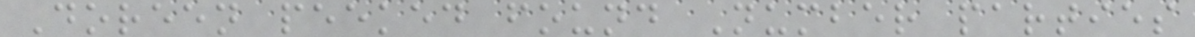Doreen peeked found Number parties
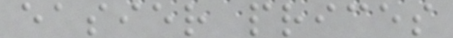easier prices
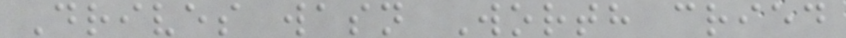Drives wasn Worth cried
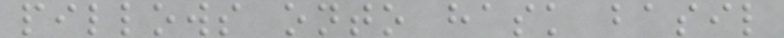pillows onto hask basil
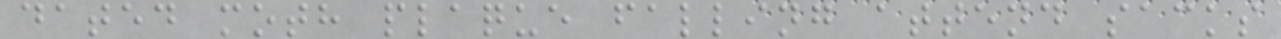dated moth plaque falling attend sacks
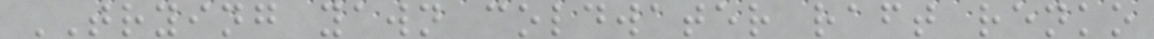TRYING yawn coldwater raft renko
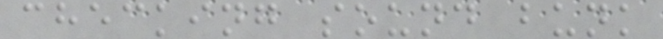checking sound bunk
